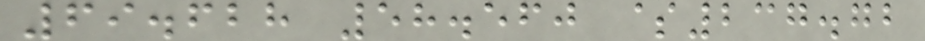69.628 58.560 $237.72
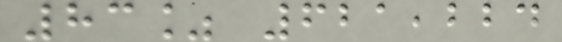83% 621,224
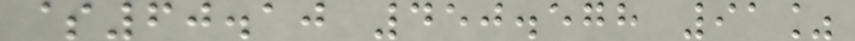$60.10 450.578 91%
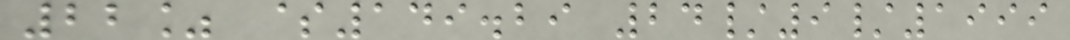22% $149.29 24/9/1999
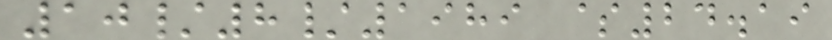10/8/1989 $24.19
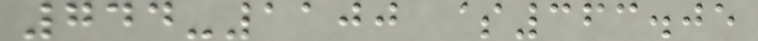744-1100 $363.05
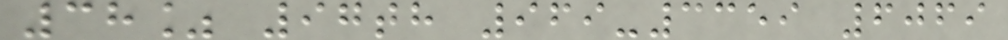38% 97th 969-3359 6069
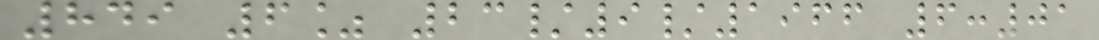849 6% 23/9/1966 6:01
